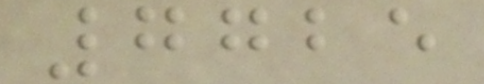7725
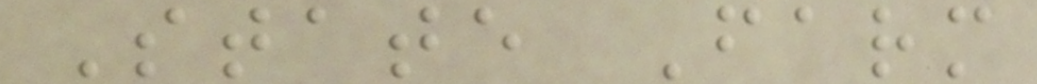State Farm
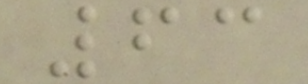63
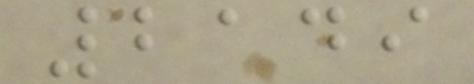2149
